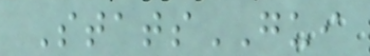StatsGUI
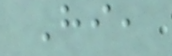Hi,
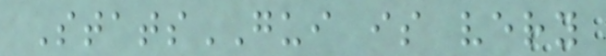StatsGUI is very
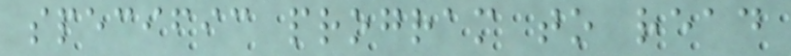specific program to read
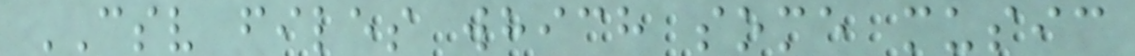CSV files which some music
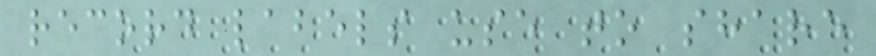record labels use to share
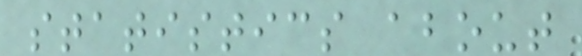statistics about
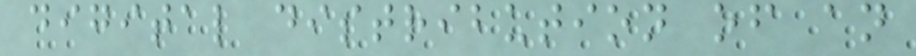digital distribution of an
